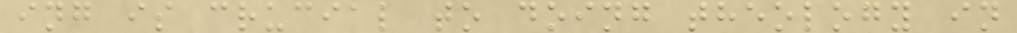ing is crucial to doing theology in
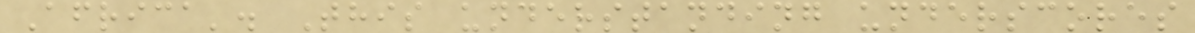Africa'. This understanding underscores
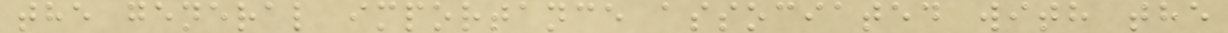the general importance associated with the
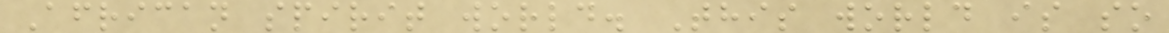African spirit world. This world is so
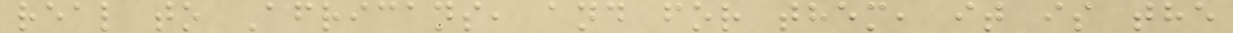real to Africans, and for them, it is the
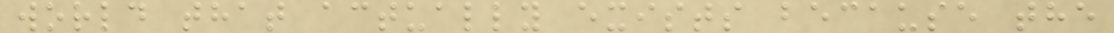world that actually exists because the
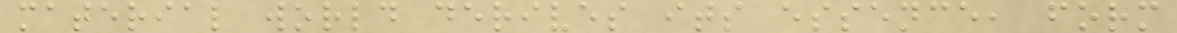material world derives its essence, form
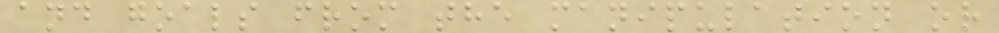and goals from the manipulation or
